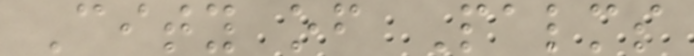City of Palms
